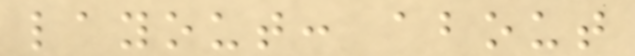layout: about
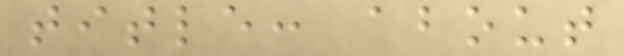title: about
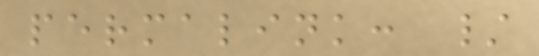permalink: /
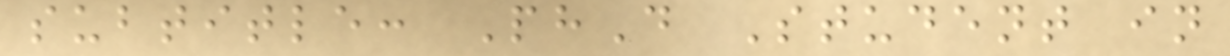subtitle: PhD Student in
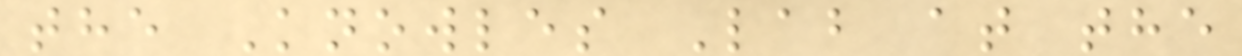the Knowles Lab at the
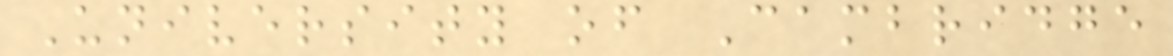University of Cambridge
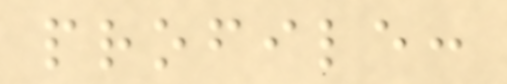profile:
